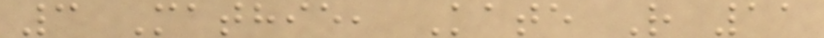3 Mathie, Kate R 11
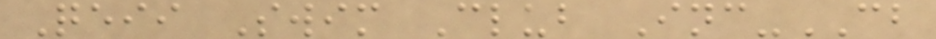Qeii Swim Club Inc-CB
